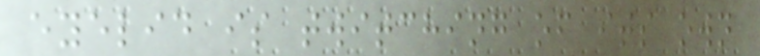eyelid is twitching of its own
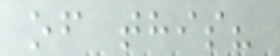of this?
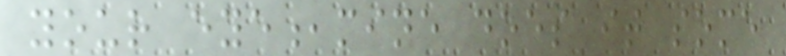your eye,mine does it some
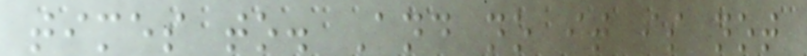times to. And no it is not
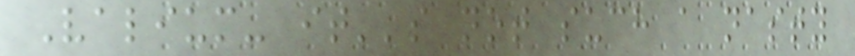Valium- it''s not such a nasty
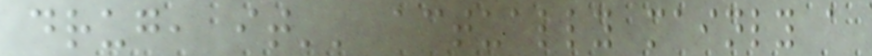drug, it'' actually mainly a
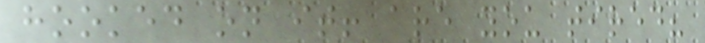hooked on it! are you tired?
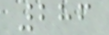286
